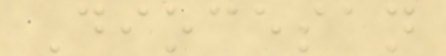Diocesan
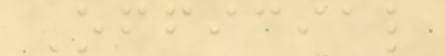Official
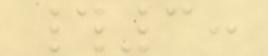#3:
